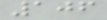106
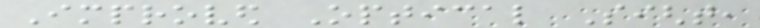Improved Optical Sight,
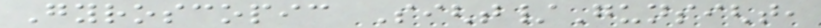Gyroscopic Sight/Gunsight,
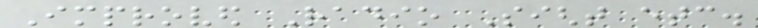Improved Radio Sight etc.
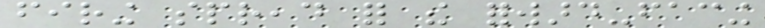firing spread for the forward-facing
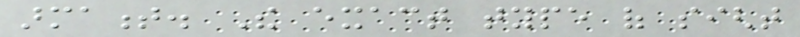armament. The exact type of sight
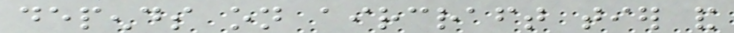depends on aircraft tier and
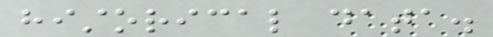historical data.
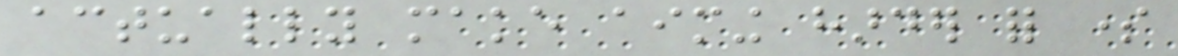actually make aiming harder for some
